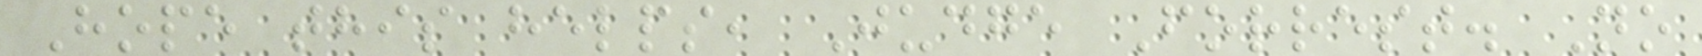Hope this helps, Judge Forrest. No
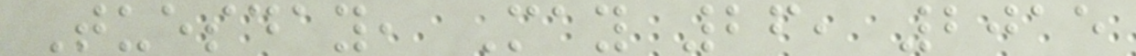Tuesday, May 26, 2015
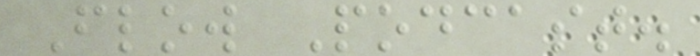Flow Podcast.
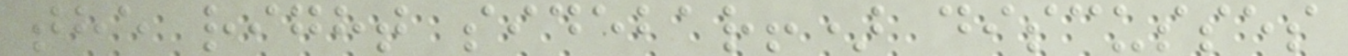the right sidebar!) discusses
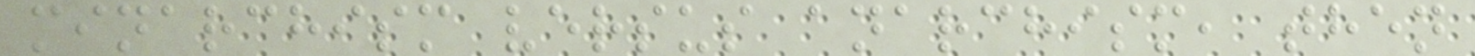minarchism versus anarchism, then
